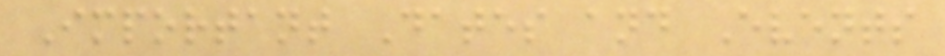Important Dates and Events
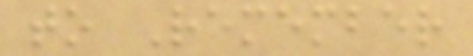to Remember
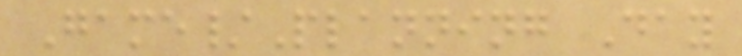Game/Planning Day
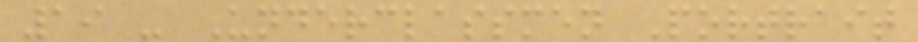19 - Underclassmen Portrait
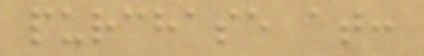purchase at:
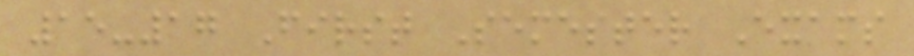15-17 First Semester Exams
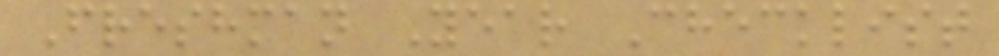Freshman Year Checklist
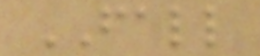FALL
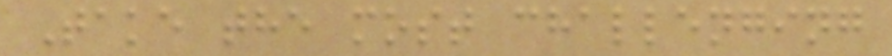Take the most challenging
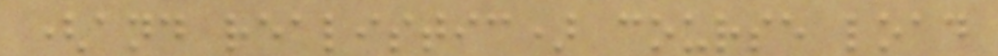(and realistic) course load
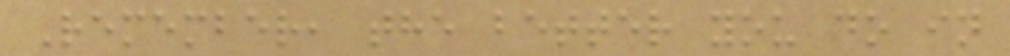Remember, the better you do in
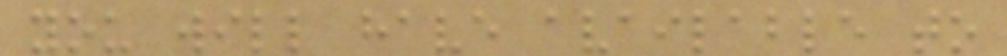you will have available to
